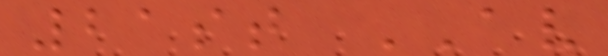21st AV
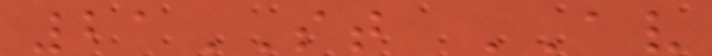21ST AV
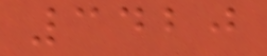3420
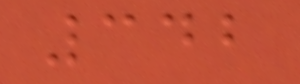342
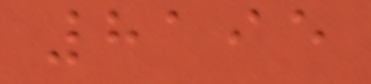8195
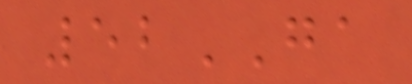52GA
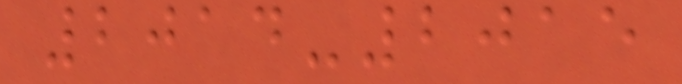2014-2015
